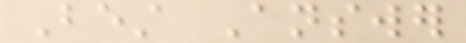Best Answer
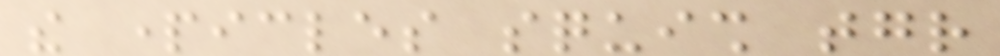the particles squish together
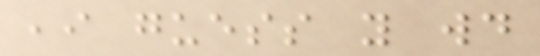,i guess you would
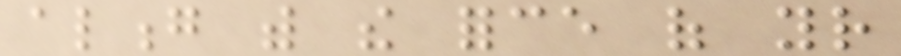along with the force of your
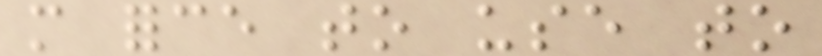more force to use to
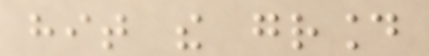hit the ground
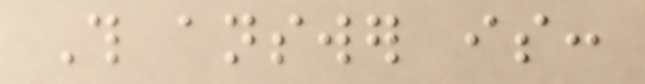This answer is:
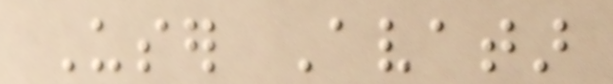User Avatar
